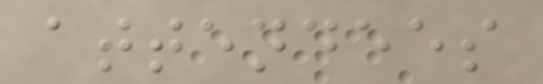attendees
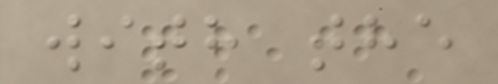with the
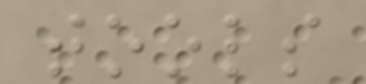tools
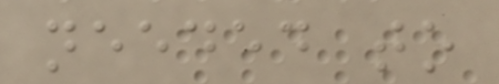needed to
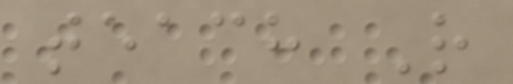teach R
